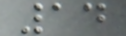14
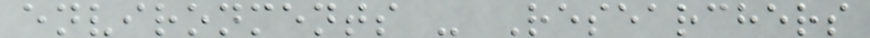environments - Researchers
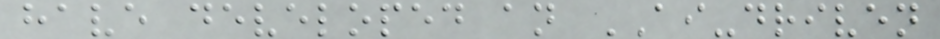have developed an AI-driven
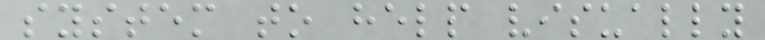system to help visually
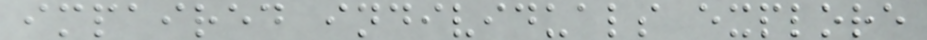impaired individuals explore
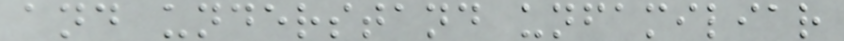and understand unfamiliar
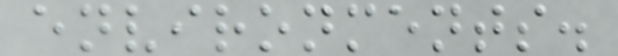environments.
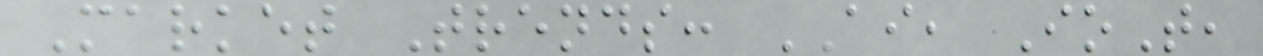Market Trends: AI, IoT,
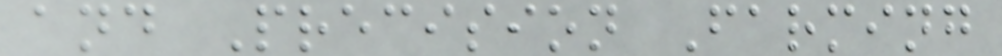and Precision Farming
